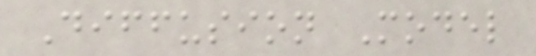Diffusion Model
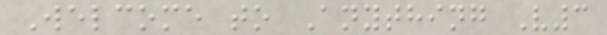Welcome to Anything V3
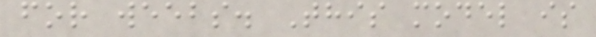for weebs. This model is
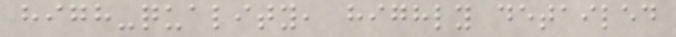high-quality, highly detailed
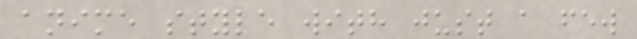anime style with just a few
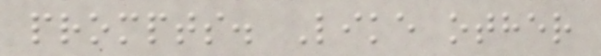prompts. Like other
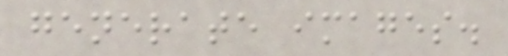generate images.
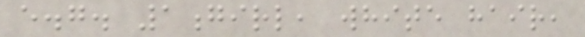e.g. 1girl, white hair,
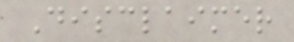Disclaimer
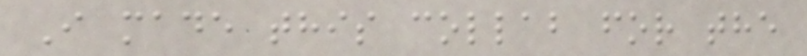I made this collab for the
